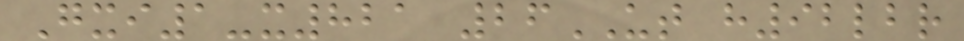Gxi1-x821 26UT h92lbr
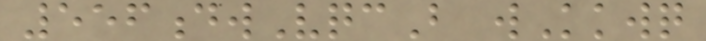556dwVqcB wKkwq
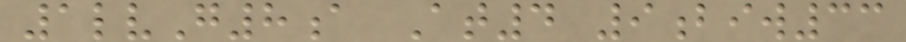1lvG8a At4 9biw33
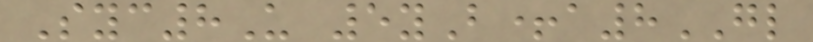Syc8U 5yB+a8GL
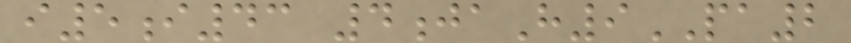i5i43 4jaH9PA2
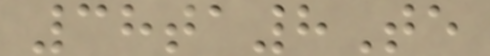38ta8Te
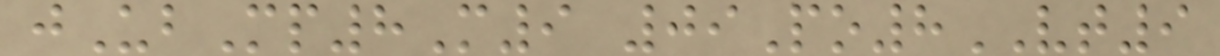jUbMp8M9 09Po8VT9
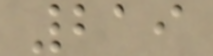219
